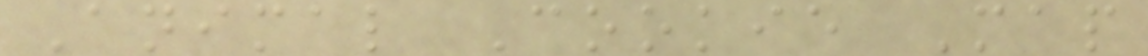Animal Cookie Map
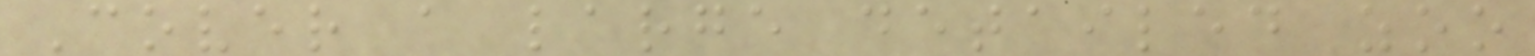Cover a large detailed zoo
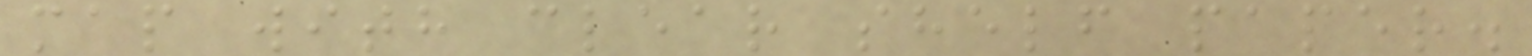map with clear shelf paper.
